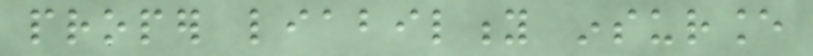proper liability insurance
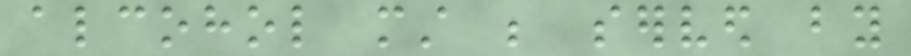alcohol must be served by
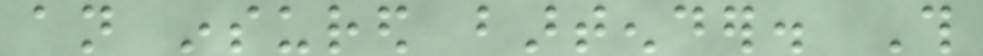an insured bartender. This
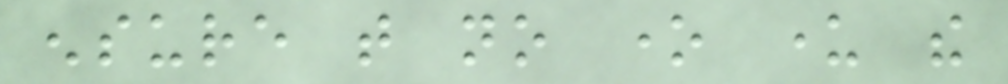ensure that no one under the
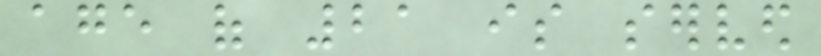age of 21 is served
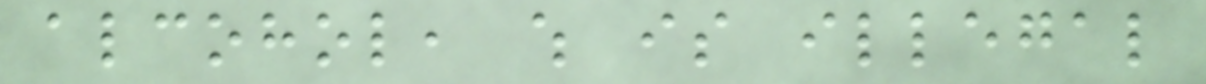alcohol, which is illegal
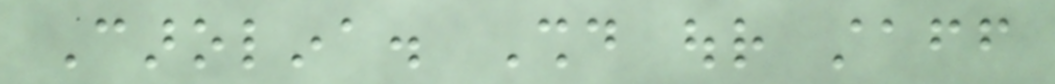Carolina. Should our staff
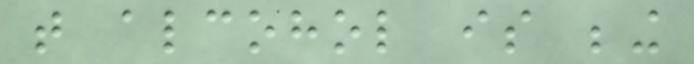that alcohol is being
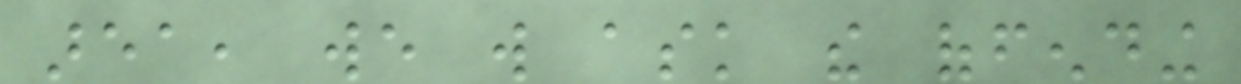area, we will ask the offending
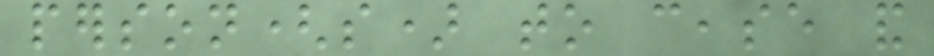person(s) to cease and
